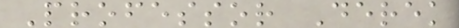Professor Derek
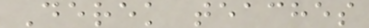Derek teaches
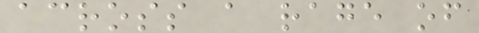across a rage of
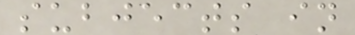subjects in
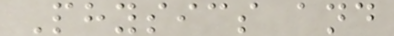Physics and
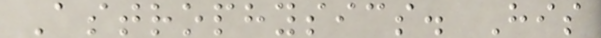Astrophysics. His
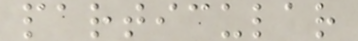particular
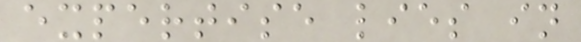expertise lies in
